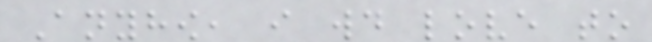Anyhow, i would love to
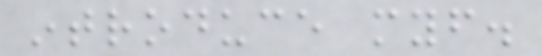introduce myself.
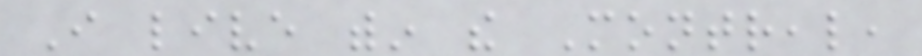I live within the Montreal,
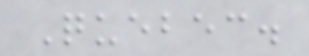Quebec.
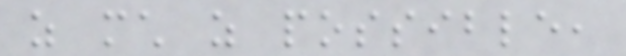as much as possible,
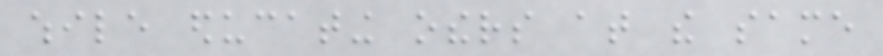while educating others at the same
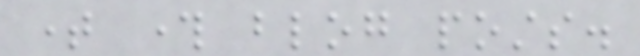time through blog posts.
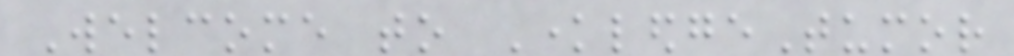Welcome to KnowledgeTumor
